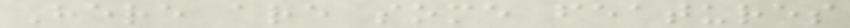Here are some features
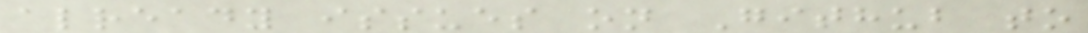already issues on Github to
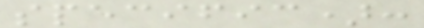specific):
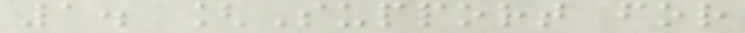1. [Support for
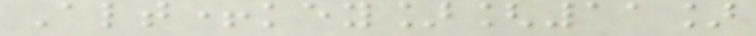Alt+key][11]
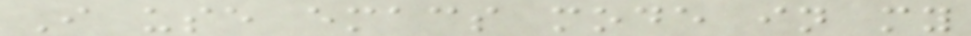I use emacs mode in my
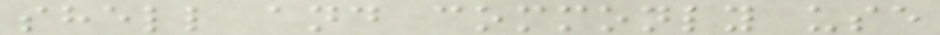shell and commonly use
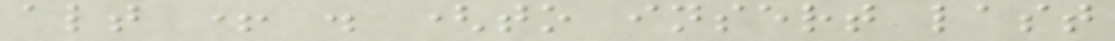alt + . (to insert last
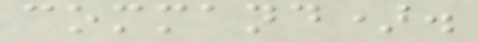command).
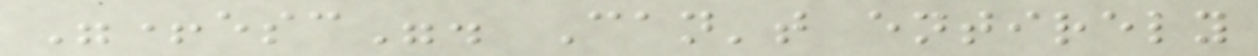"+esc". Can't entirely
